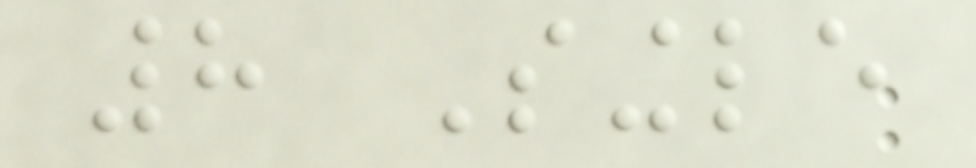8 Single
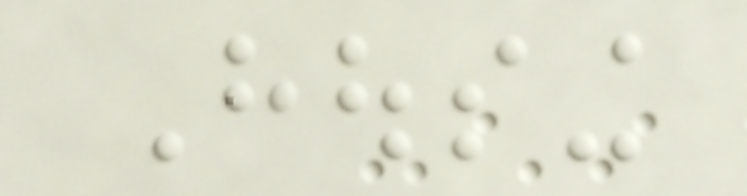Housing
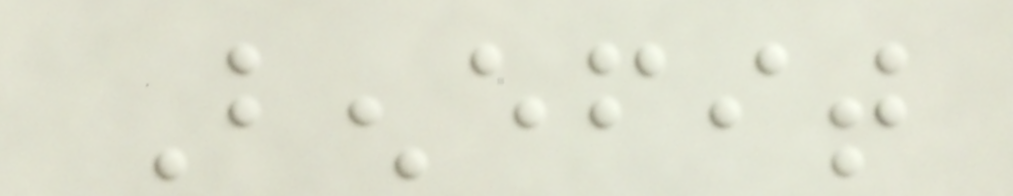Benefit
